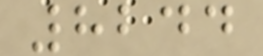8244
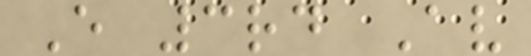E 3rd Av
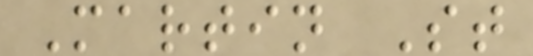Martin St
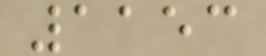1153
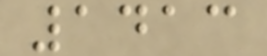1413
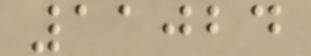11024
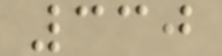330
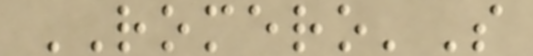ROMERO'S
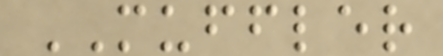MUFFLER
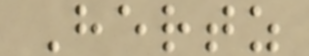Hertz
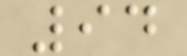94
